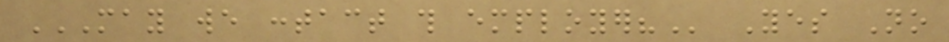MAY WE CONTACT THIS EMPLOYER? Yes No
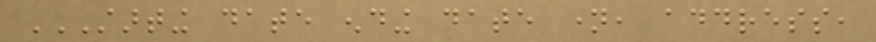STARTING DATE ENDING DATE NAME, ADDRESS,
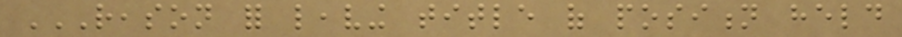REASON FOR LEAVING TITLE OF POSITION HELD
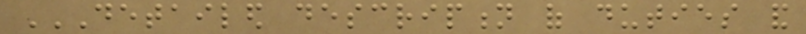DETAILED DESCRIPTION OF DUTIES AND
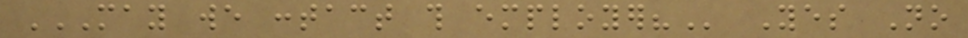MAY WE CONTACT THIS EMPLOYER? Yes No
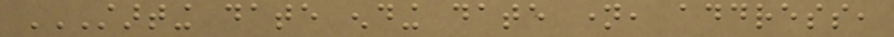STARTING DATE ENDING DATE NAME, ADDRESS,
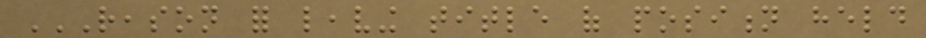REASON FOR LEAVING TITLE OF POSITION HELD
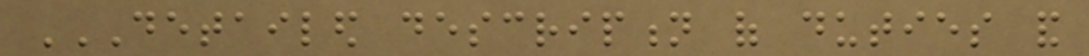DETAILED DESCRIPTION OF DUTIES AND
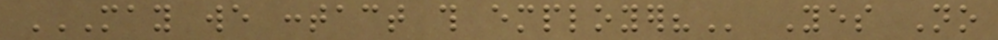MAY WE CONTACT THIS EMPLOYER? Yes No
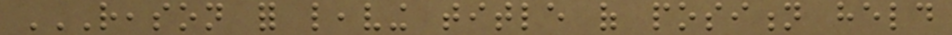REASON FOR LEAVING TITLE OF POSITION HELD
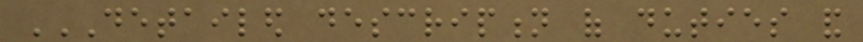DETAILED DESCRIPTION OF DUTIES AND
